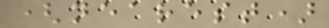(nearest)
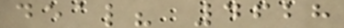deal? 4628
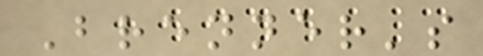Brenner's
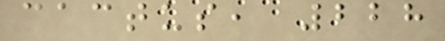cactus, 228
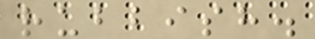rubbish.
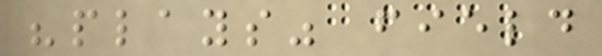"plays" field
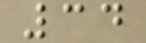34
